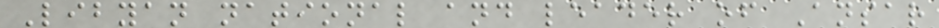Libyan national and leader of Ansar
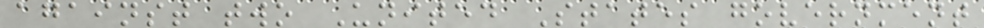against two United States government
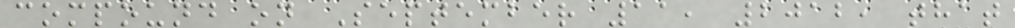compound on September 11, 2012, that
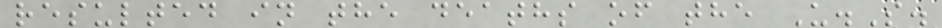resulted in the deaths of the U.S.
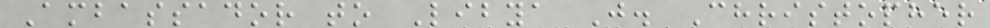Ambassador to Libya J. Christopher
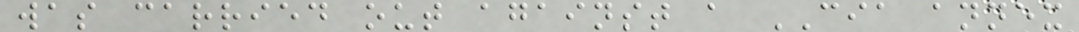was carried out against a CIA annex
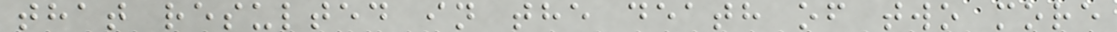that resulted in the death of two more
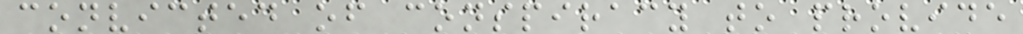convicted of conspiracy to provide
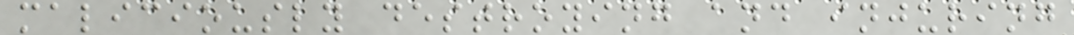maliciously destroying and injuring
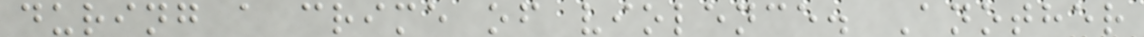during a crime of violence. Another
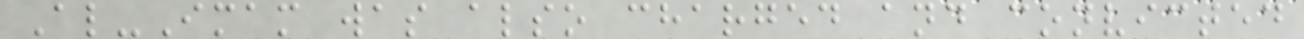Al-Imam was also charged and convicted
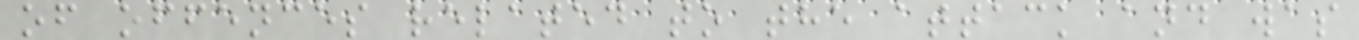of offences related to the attack and was
